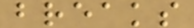breaks
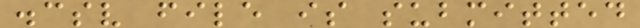.csv file is submitted
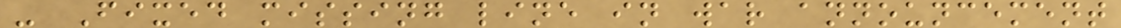- Fixed missing line in war announcement
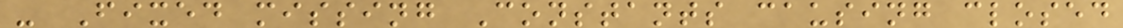- Fixed missing Constants causing closed
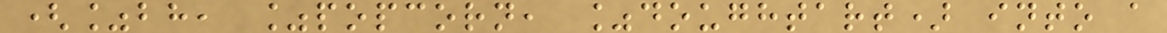(%bh, %popcorn, %doughtart) into a
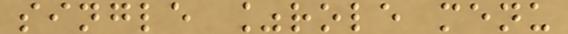single %role menu
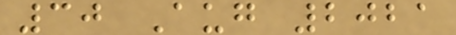30 Aug 2021
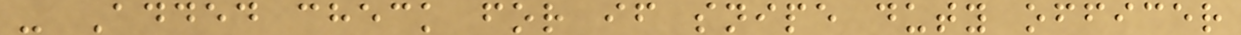- Added check for if snipe duty officer
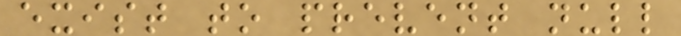exist to prevent null
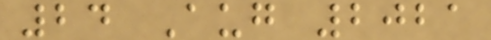24 Aug 2021
